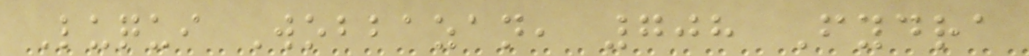Luqui Wobbazan, 708 Fydra
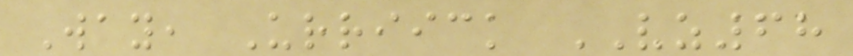Way, Urriick VZ68
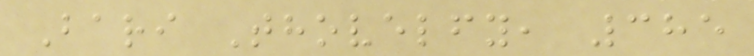Bari Thovelfy, 385
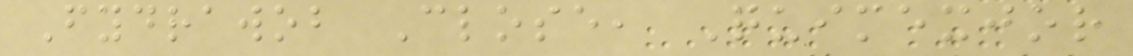Fydrawob Close, Quimexjor
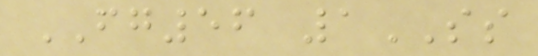FG56 1SS
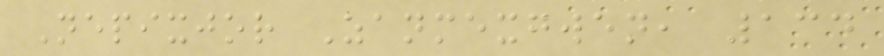Nepixjor Zanmexgwen, 134
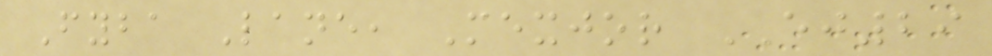Fyba Lane, Mexjor EJ29
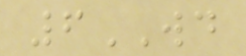6WD
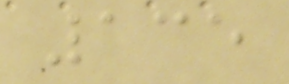135
